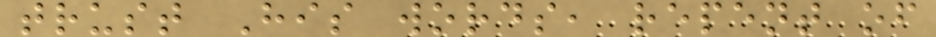trust His words, repent of
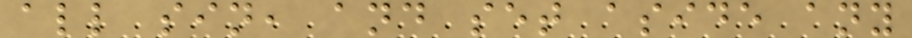all sin, and set aside any
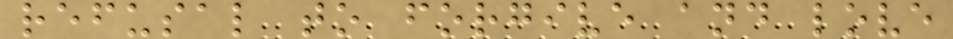refusal to forgive and love
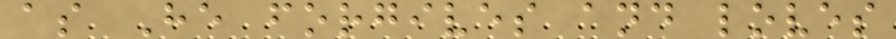as He forgives and loves
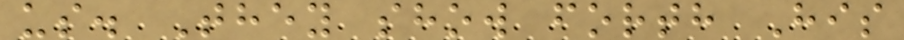us. They show forth His
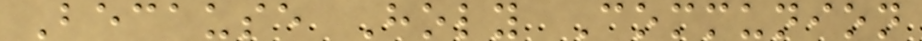Because Holy Communion
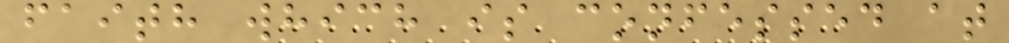faith which is confessed at
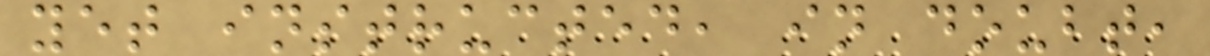yet instructed, in doubt,
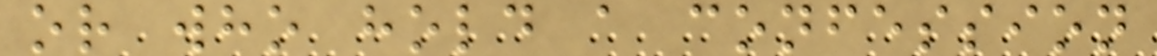or who hold a confession
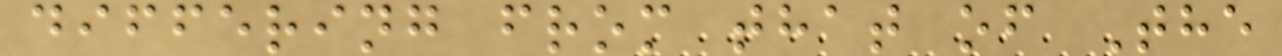differing from that of The
